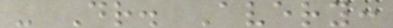- Dr. Avery:
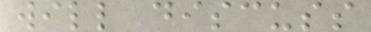will discuss
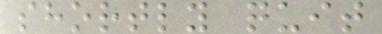shortly quit
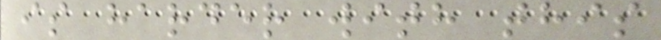is harder with this
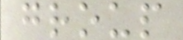group
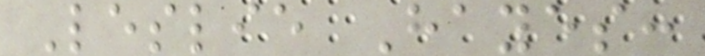Leslie Hayes:
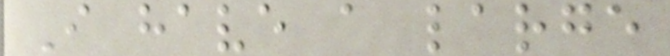I have a large
